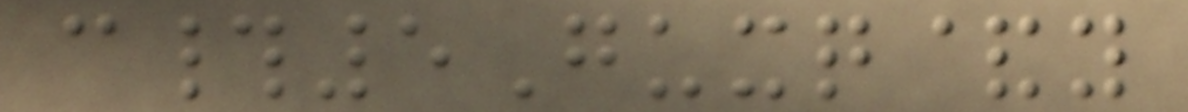c#5Guxq&y
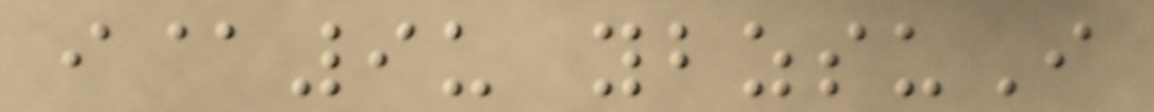i@9u ybzsuI
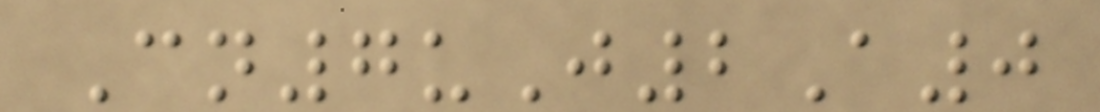Cn7uJ2A0
